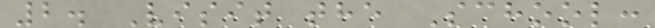2. Visit the School:
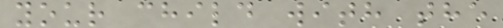your child with the
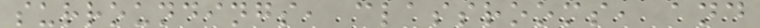surroundings, classrooms, and
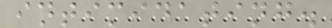intimidating.
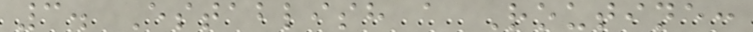3. Establish a Routine:
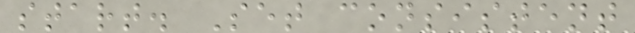start. Set consistent
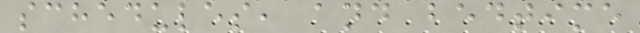schedules, and bedtime
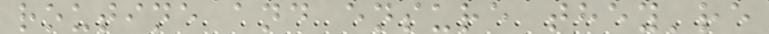routine and ensure they're
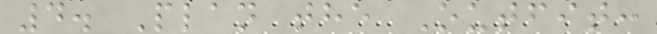4. Plan the Outfit:
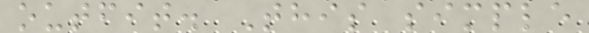outfit. This simple
